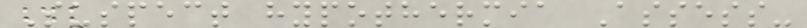Suspect hypothermia Assess-
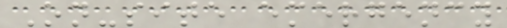On-site emergency
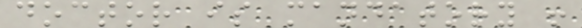doctor is mandatory !
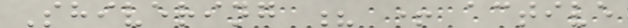Shivering ? + active
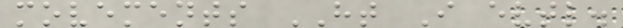movements HT I evtl.
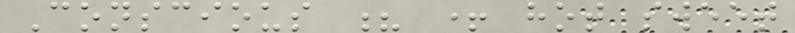Conscious ? + hot sweet
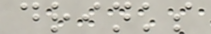drinks
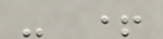- +
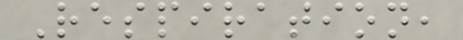Respiration,
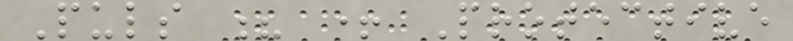Puls ? + Protective
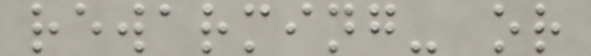rewarming- or
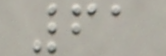61
